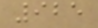925
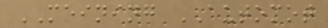MEINING AUTOMOT
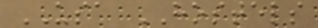USA HOSTELS
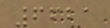6621
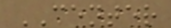CENTER
